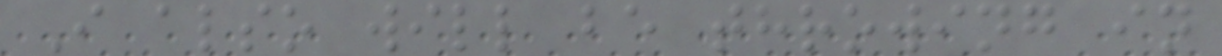I also will be throwing in
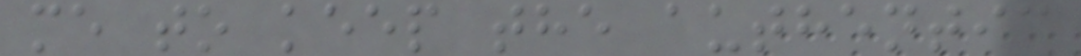me to keep the authentic
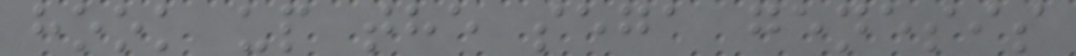hook up the sega genesis
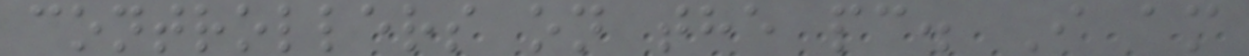controllers on the pc. I am
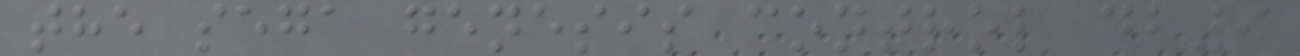the sega genesis control db9
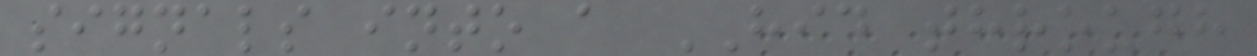signals into a HID through
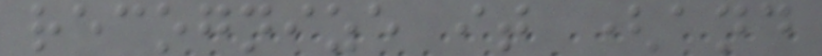recognize it (and
